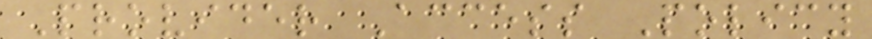Provider Access Policy
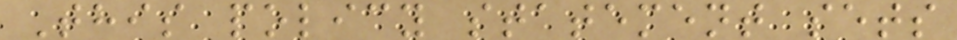This policy statement sets
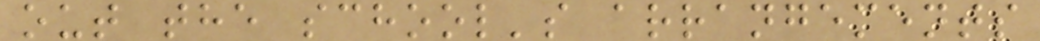out the school's arrangements
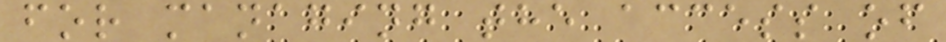for managing the access of
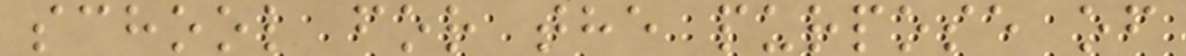school for the purpose of
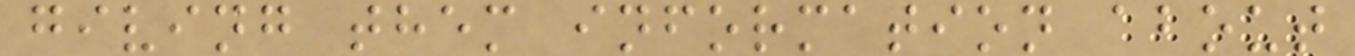giving them information about
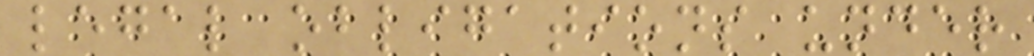legal obligations under
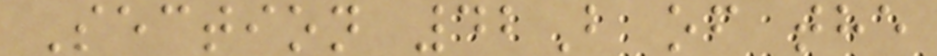Section 42B of the
